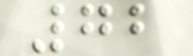72
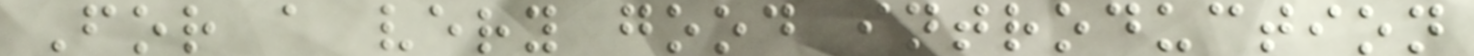For a very good introduction
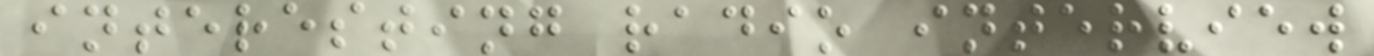interesting radio interview
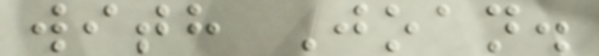with Joan.
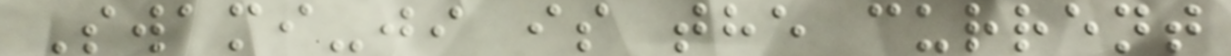Swami-ji is the current
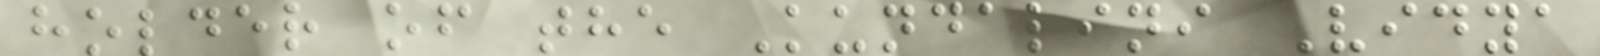holder of the Kundalini Vidya
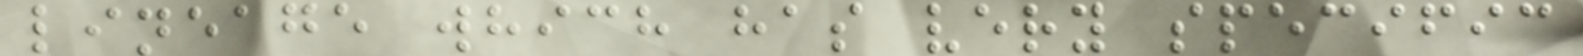lineage which has very specific
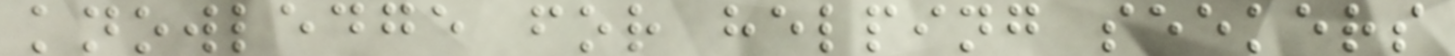knowledge for helping seekers
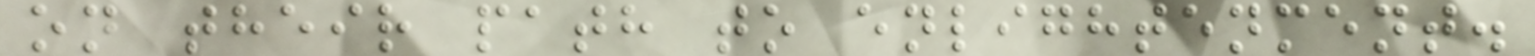on their path to enlightenment.
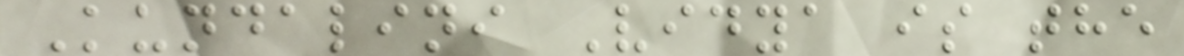Kundalini Vidya is the
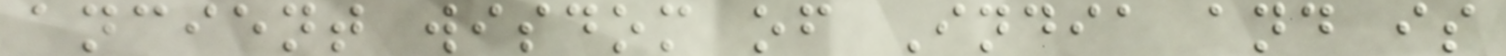ancient wisdom of India and is
